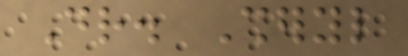Dr. Sheryl
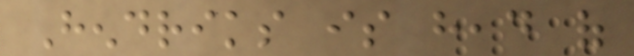Hendriks is head of
